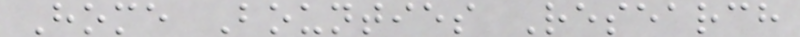Home Bounties Research
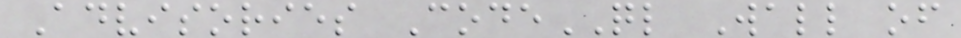Advisories CodeQL Wall of
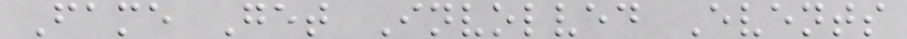Fame Get Involved Events
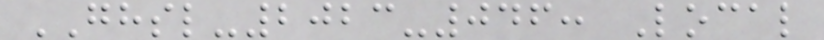GHSL-2023-046: Local
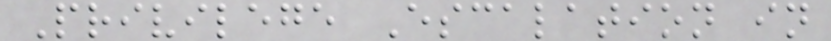Privilege Escalation in
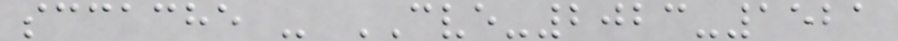sccache - CVE-2023-1521
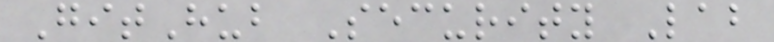GitHub Security Lab
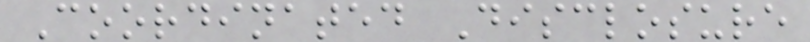Coordinated Disclosure
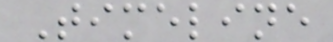Timeline
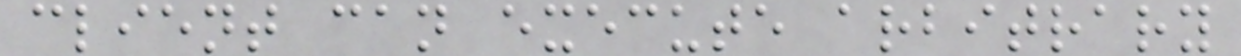client can execute arbitrary
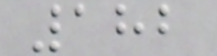182
